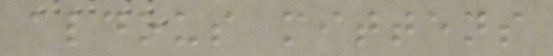aldous mittens
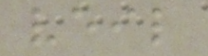veil
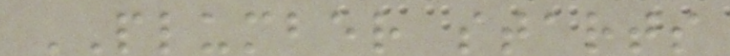PLUMBER starts
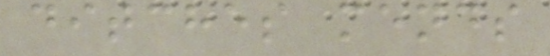ditches mends
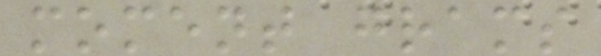moment grams
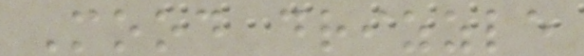Mood drizzle
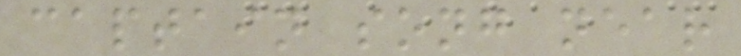captain song near
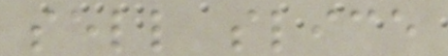sell slice
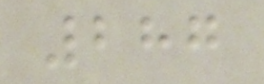287
